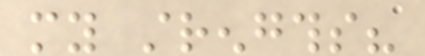my strengths?
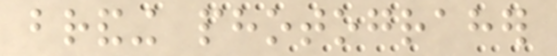branding photograher
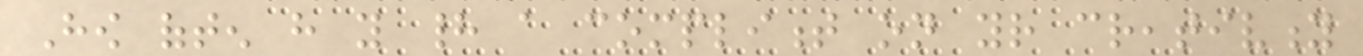How often have you had a compliment on your creativity
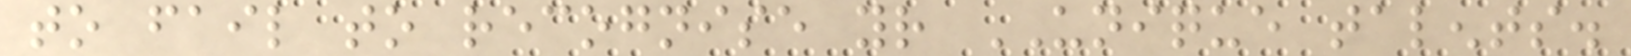to fail to recognise your UNIQUE talents.
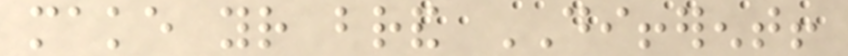make your brand DIFFERENT!
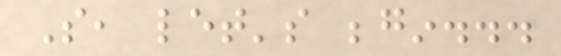So, let's begin...
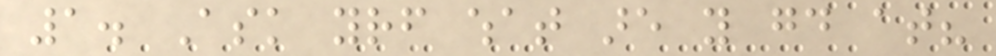1. Ask yourself what are you good at?
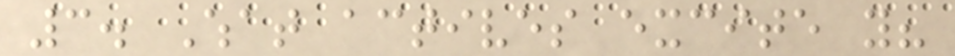3. What actives excite you?
